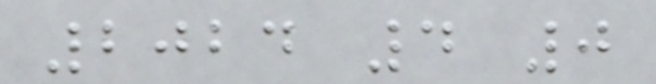2024 4 0
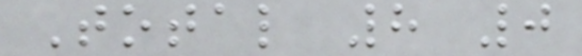Total 8 0
